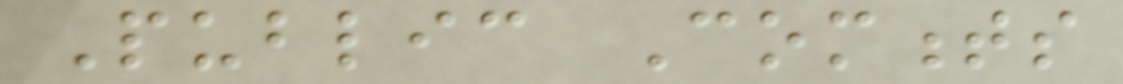Public Comments
